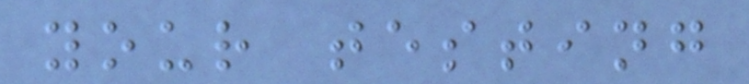your testing
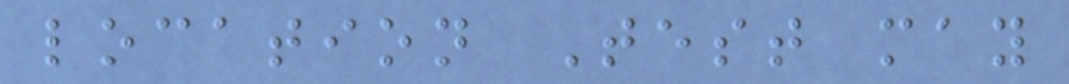location Test may
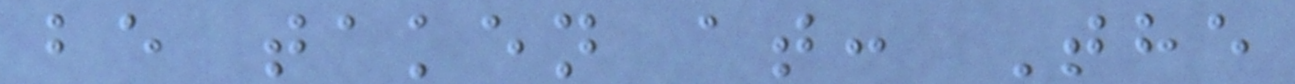be taken at: The
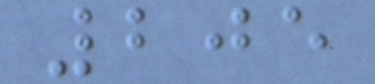205
